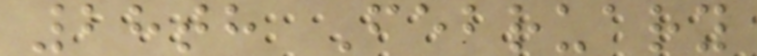28th February
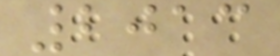2013
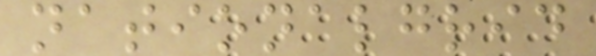nationalgrid
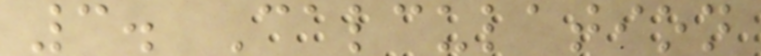3. Calculation
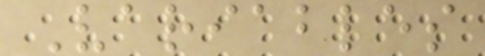Variables
